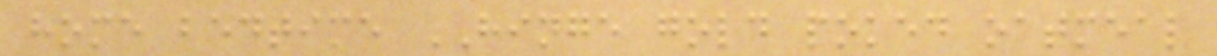home bedtime HINGE gold poked oatmeal
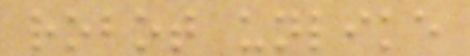robot unlike
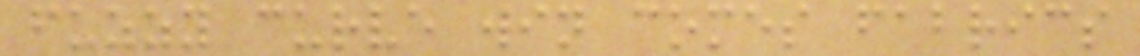fuzzy curve win comes fabrics
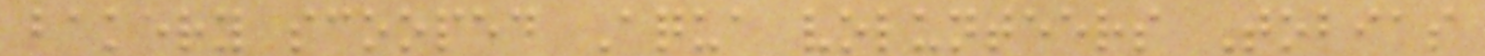bakery scooped Aqua volunteers Tobias
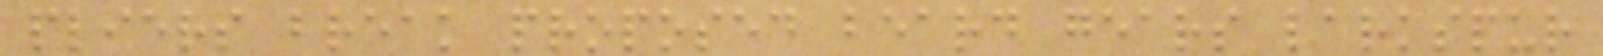pliers break proposed beard gears larkspur
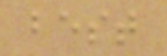best
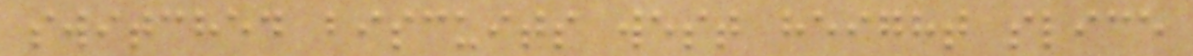switched biscuits west height slice
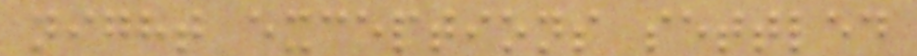night exceptions settled
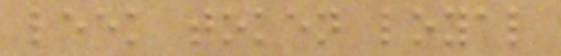leek token loyal
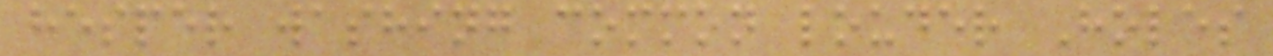hesper washing common louder Holes
